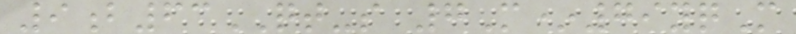9b63QT-s 7M*79yqM
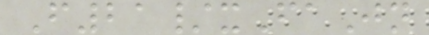F21/xFaJn
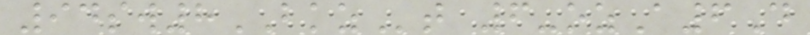94sw8BKZt 6-ozA6D
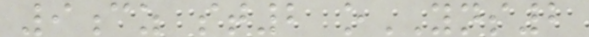9cz st2 oYNS2
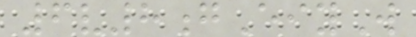6v8gEiyW
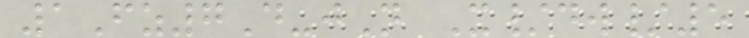1Fz7D-jN X/dw/5
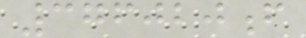376020f
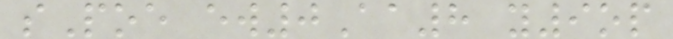sPoe ew0Aa8 y9op
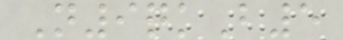N9qkB5
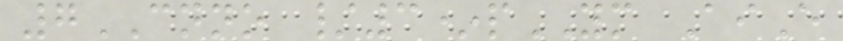7CNNO /3*pYM AiE
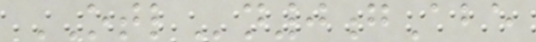OTLn0gAbe
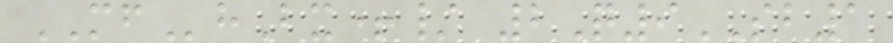MFhBx+/ 2Q9SB1
